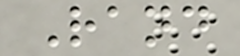Rand
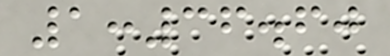1:36.60
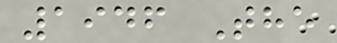1946 The
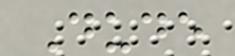Dude
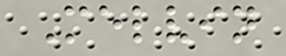Melvin
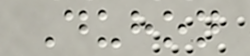Duhon
